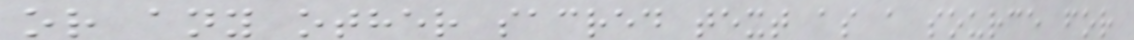or any other sacred text as a source for
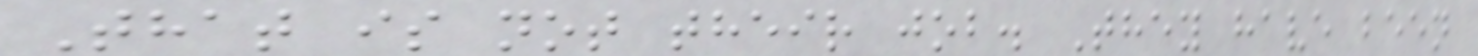That is not their job. They have been
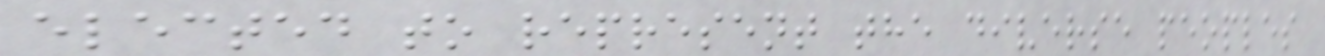elected to represent the diverse peoples
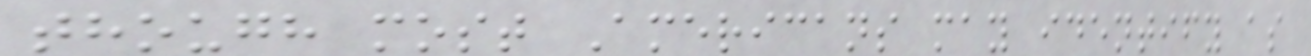though most Americans may identify as
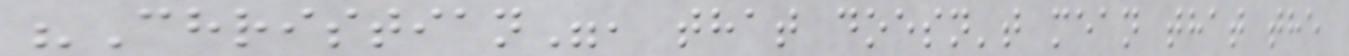"Christian", that doesn't mean that the
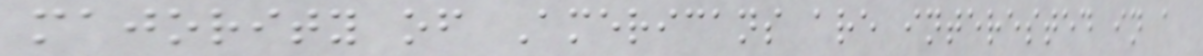majority of Americans are interested in a
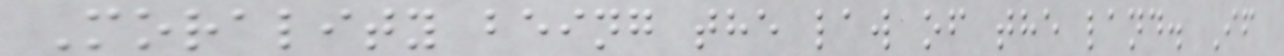Morality being the law of the land. If
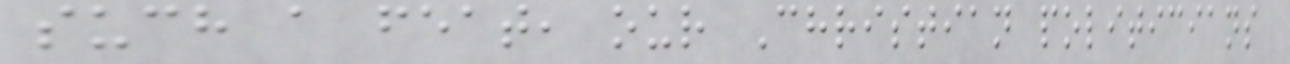such a feat, our Christian politicians
